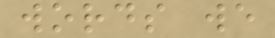words we
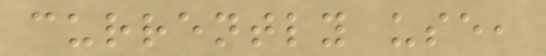currently use,
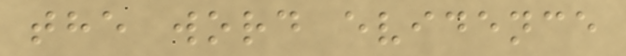the word evidence
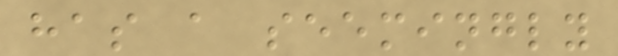has a seemingly
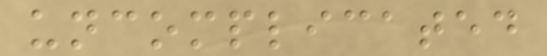uncomplicated
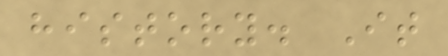history. It
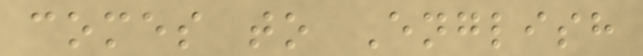comes to English
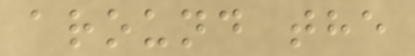around the
